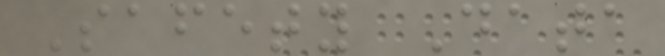Safety Data
